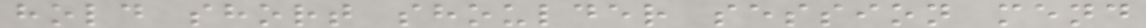hold short shoulder session mend
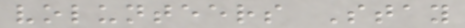volunteers Stay
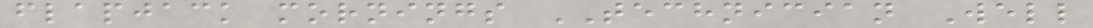flapjack mornings TECHNICIAN Well
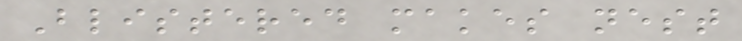Blistered makes nest
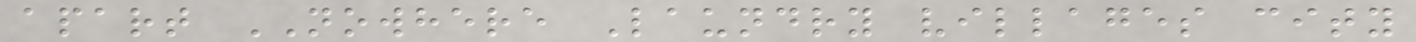apart NOWHERE Laundry villages city
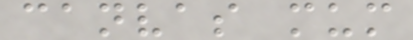canvas mum
